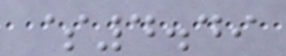$4.49
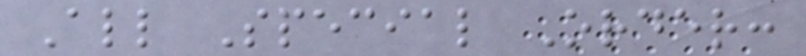All Special Order:
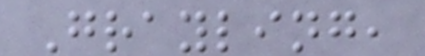Grayling,
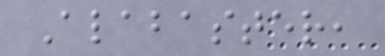Alabaster,
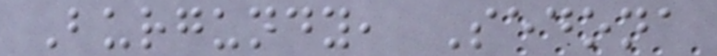Burgundy, Sedona
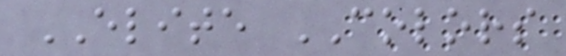ELITE COLORS
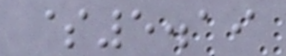$5.19
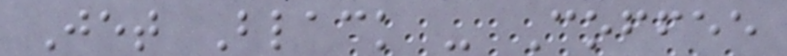Jet Black - Coffee
